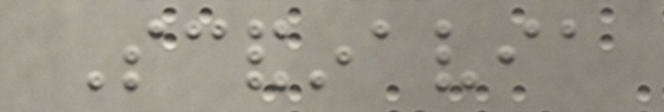Scandinavia
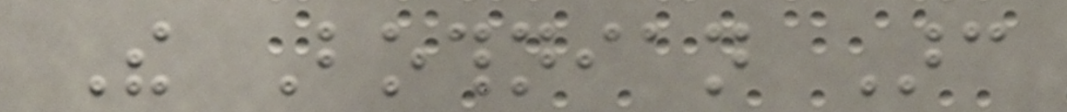The Bothnian Arc
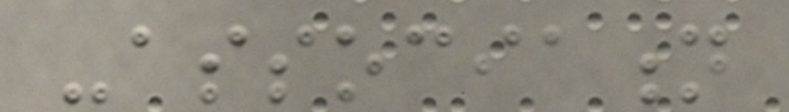-association
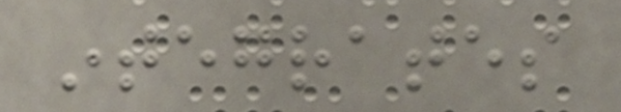integrates
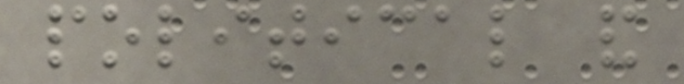political and
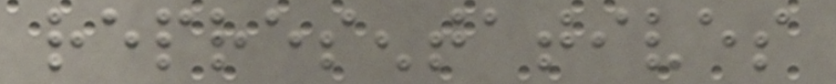representatives
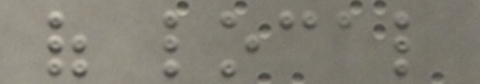of local
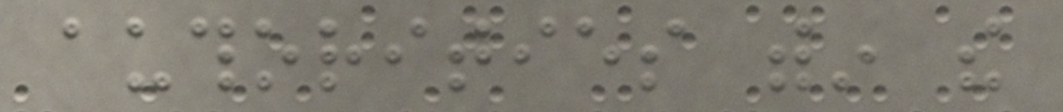authorities within the
